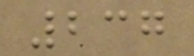237
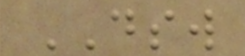DSW
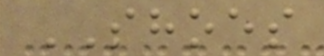SHOES
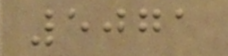5071
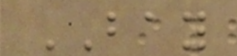BAY
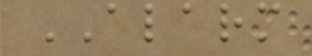ALARM
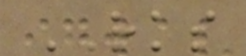RKS
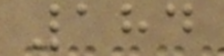184
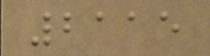2115
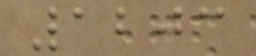1203
